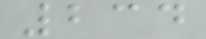234
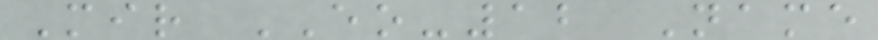Mir EO-12 Name
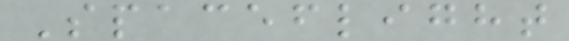Spaceflight
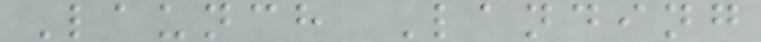Launch Landing
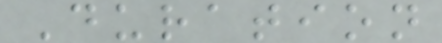Duration
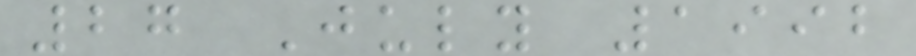27 July 1992
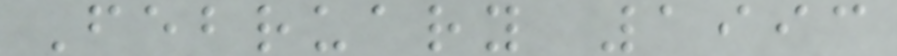February 1993
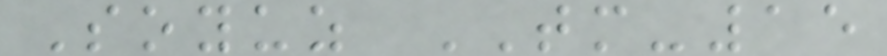Soyuz TM-15
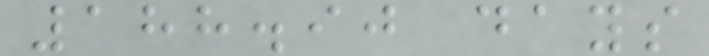188.90 days
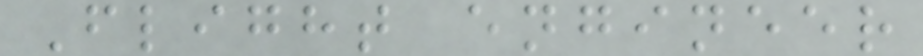Flight engineer
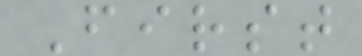First
